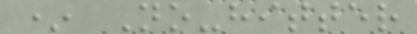* No-hitter
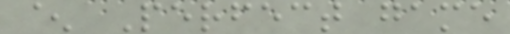^ Perfect game
